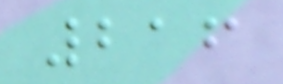216
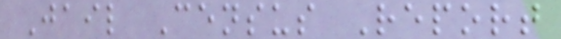Jail Census Report
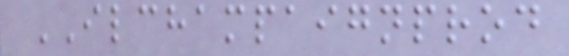ILCHAMPAIGNPROD
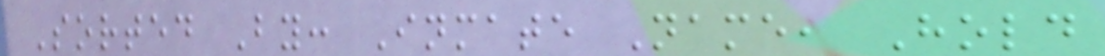Sorted By: Inmate Name, Hold
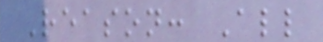Reason: All
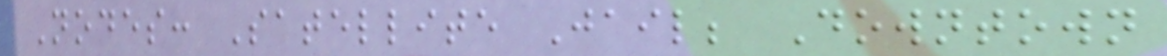Nodes: Satellite Jail; Downtown
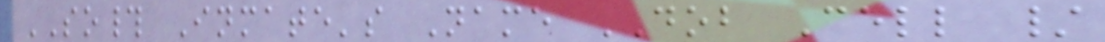SO# Inmate's Name DOB Cell /
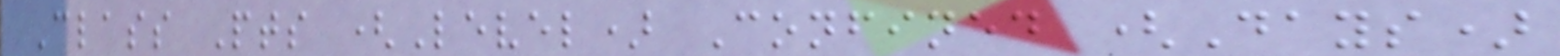Class Pts (Level) Confined (Days)
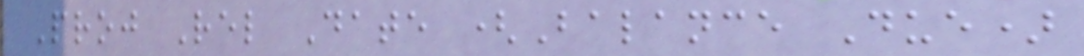Proj Rel Date (Balance Due)
